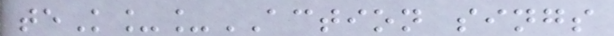teK__ACTION sings
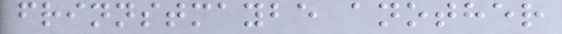frinnstmaybe another
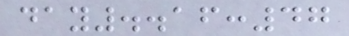day..16:47
